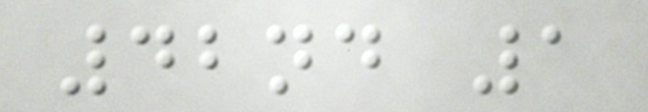42nd 1
